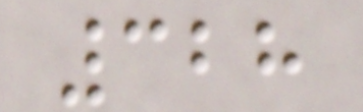328
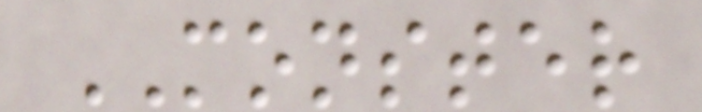MONSTER
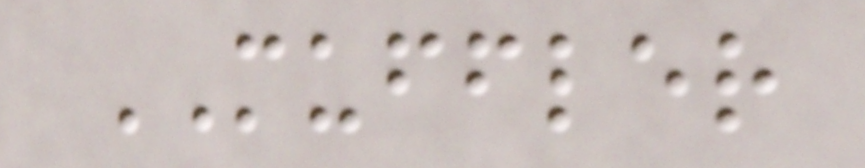MUFFLER
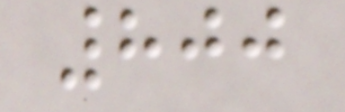800
